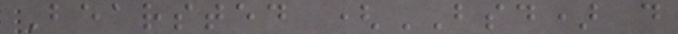Bearsted (BSD) d
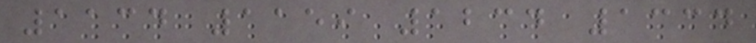1134 1159 1234 1334
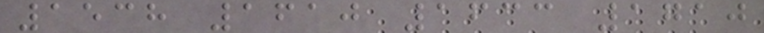1538 1610 1633 1710
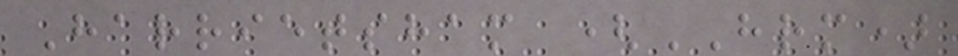Harrietsham (HRM)
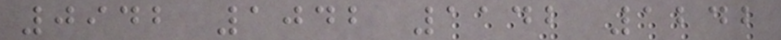0942 1042 1142 1242
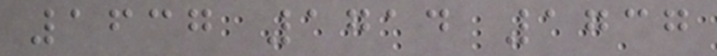1637 1714 1737
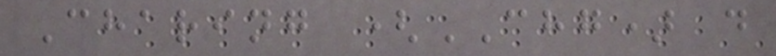Charing (CHG) d
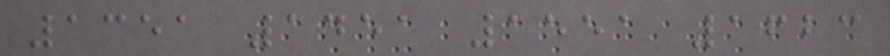1351 1451 1551 1623
